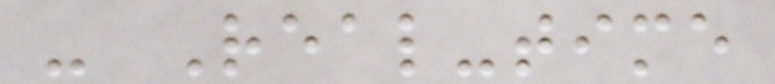- Real-time
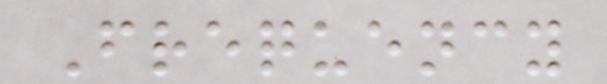Frequency
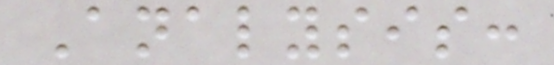Analysis:
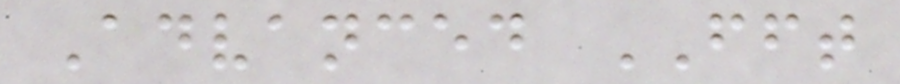Advanced FFT
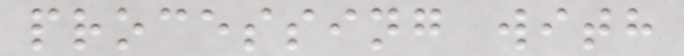processing with
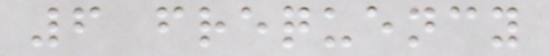6 frequency
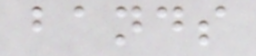bands
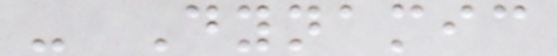- Dynamic
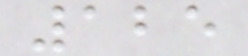125
